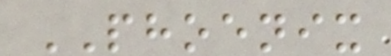PHOENIX
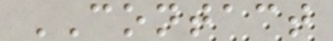CONTACT
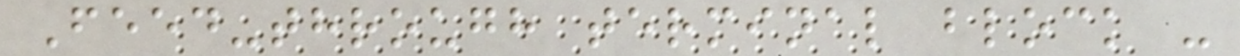Feed-through terminal block -
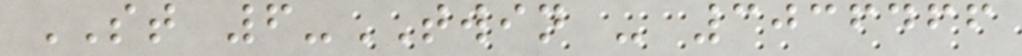ST 6-TWIN - 3036466
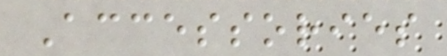Accessories
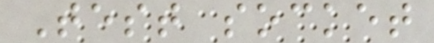Test socket
